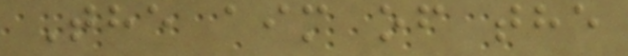The aim of the
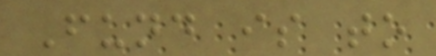Fund is to
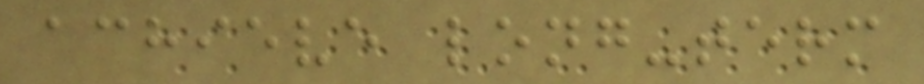achieve long-term
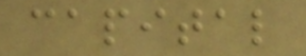capital
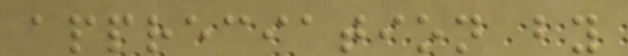appreciation by
